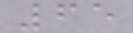65
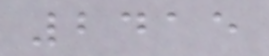2415
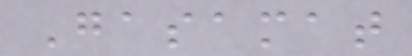Gasamat
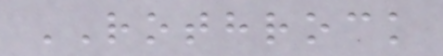ROTHROCK
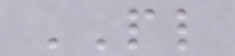PL
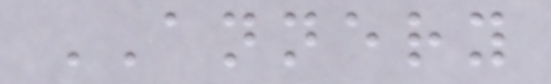ANNERY
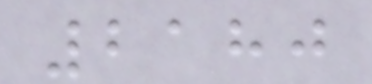2180
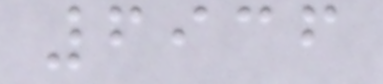6936
